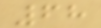68
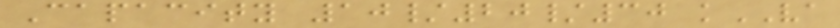Capacity 10/20/30 kVA
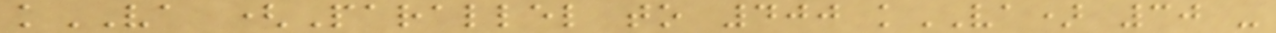kVA (Parallel to 400 kVA) 30 -
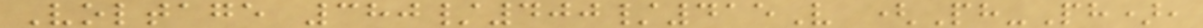Voltage 380/400/415V (Ph-Ph),
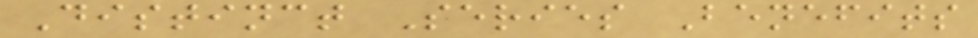Distinct Series Benefits
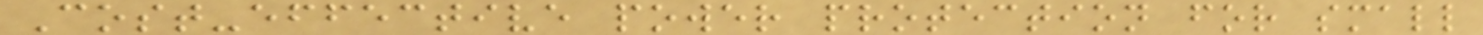Cost-effective power protection for small
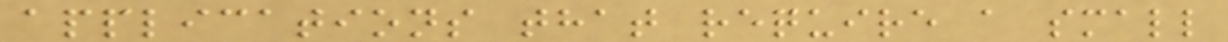applications that require a small
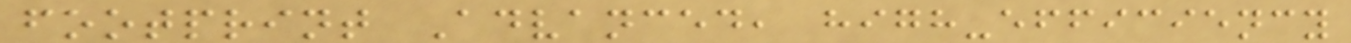footprint Advanced, high-efficiency
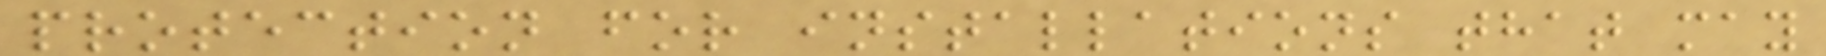protection for installations that may
